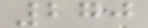270
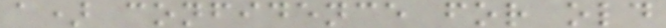a) confidence for old
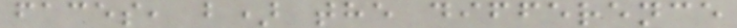faces, b) the difference
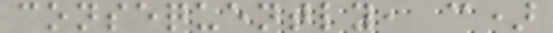consequently, c)
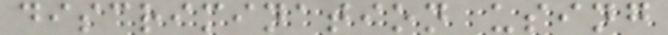discrimination using
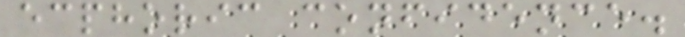ecphoric confidence.
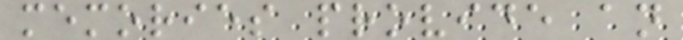memories provide an
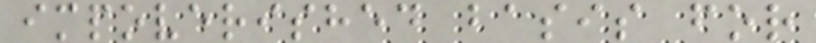impoverished basis for
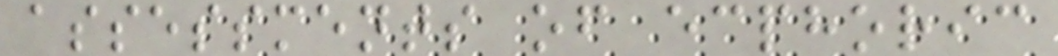assessments of ecphoric
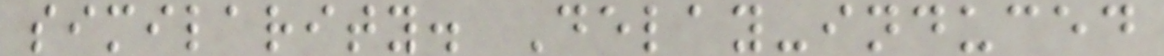similarity. Delay-induced
